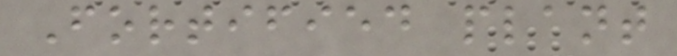Fortified plant
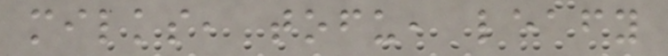milks, tofu, leafy
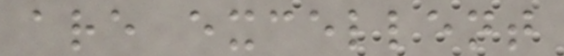are excellent
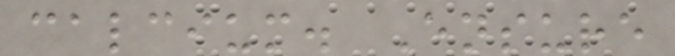calcium. Ensure
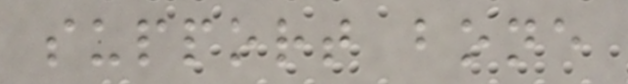support bone
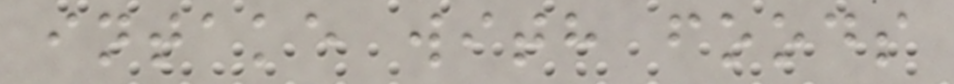intake with foods
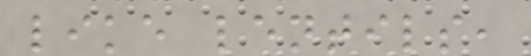like lentils,
